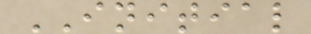INITIAL
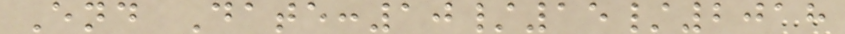End Date:10/15/2018
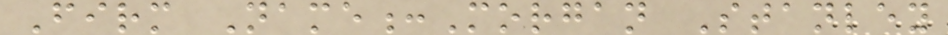Firm Name:Morgan Stanley
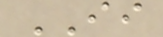II
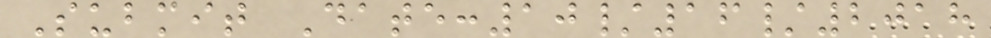Submit Date:10/16/2018
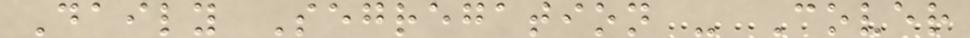Daily Segregation - Cover
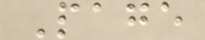Page
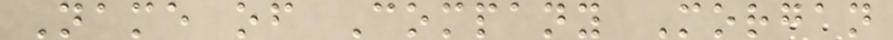Name of Company Morgan
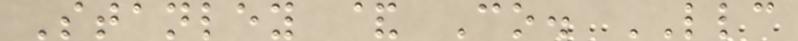Stanley & Co. LLC
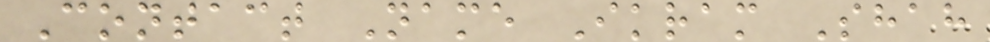Contact Name Ikram Shah
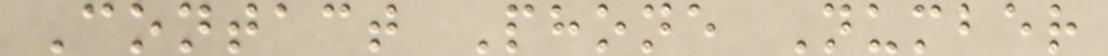Contact Phone Number
